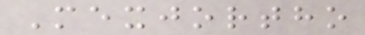Mexjortho
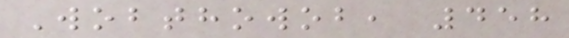Wobthowob, 458
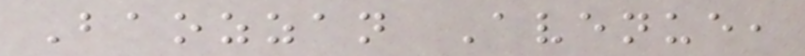Baozzan Avenue,
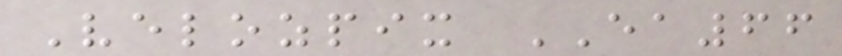Velozpix EA66
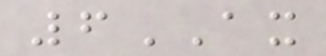6AX
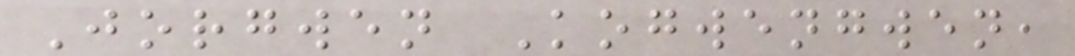Jorgwen Kogwengwen,
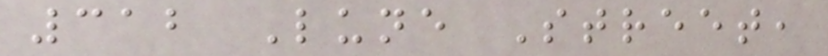312 Lune Street,
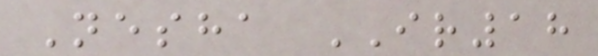Nesha IR18
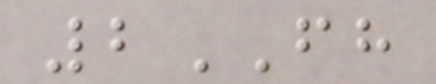2FH
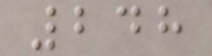248
